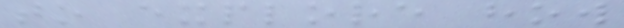to explore how
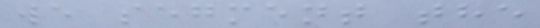we segment the
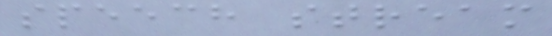speech stream
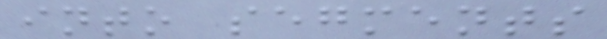into segments
